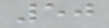50
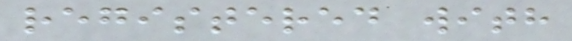registered with
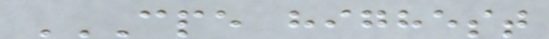CPE HIGHEST
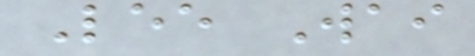Lee Wai
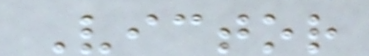Victor
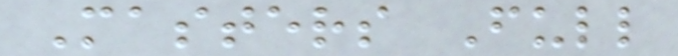Masters Full
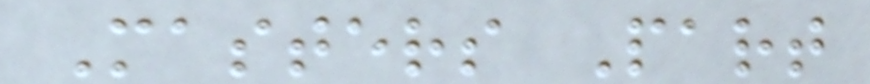Masters Part
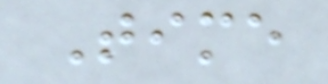Time
